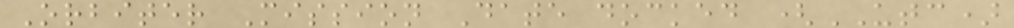Orbiter Mission Date docked (UTC)
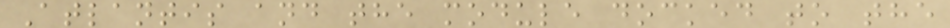Atlantis and the module docked to the
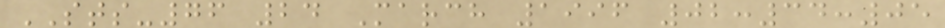STS-76 24 March 1996 02:34:05
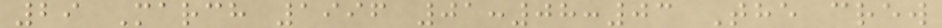29 March 1996 01:08:03 The crew
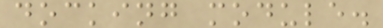docking module.
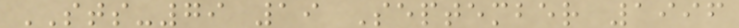STS-79 19 September 1996
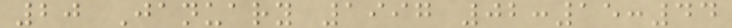20 January 1997 02:15:44
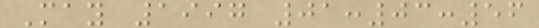May 1997 01:03:56
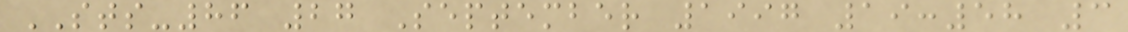STS-86 27 September 1997 19:58 3
